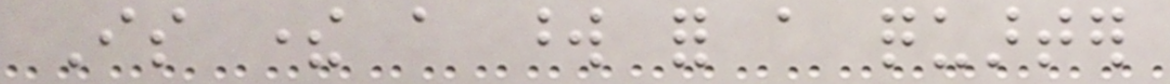Is there a word for a quarter
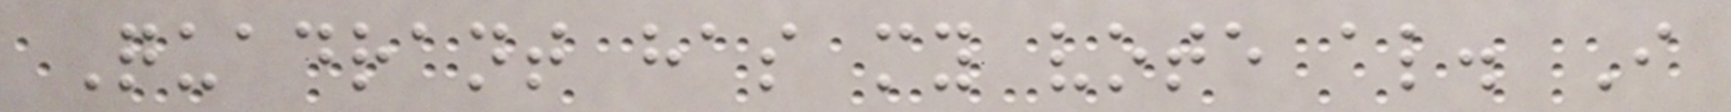Quadrant has my vote also. I
